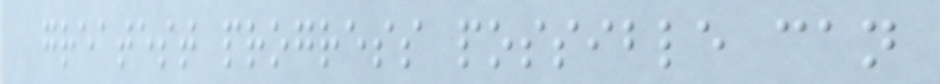greatest progress possible can
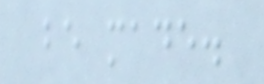be made.
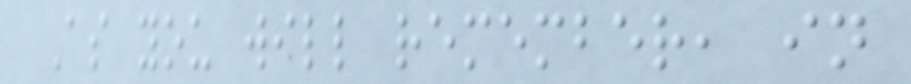As you will remember, in
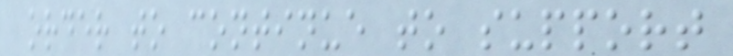order to continue to support
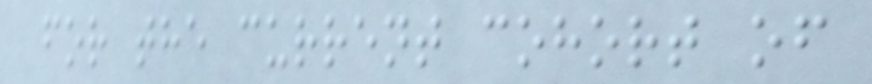for the current cohort of
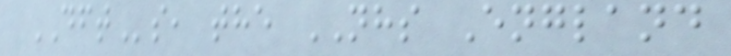DFTs, the NHS England
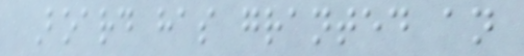Board has granted an
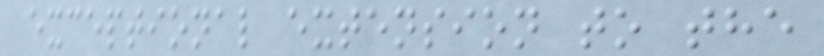exceptional extension to the
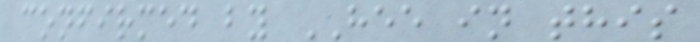confirmed by HEE in this
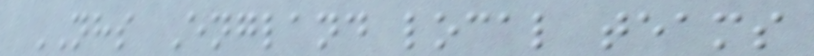NHS England local teams
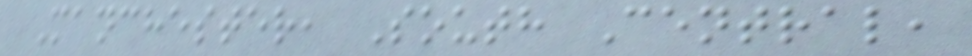Manchester, South Central,
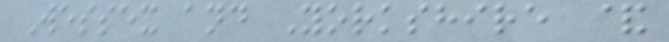Wessex and Yorkshire &
